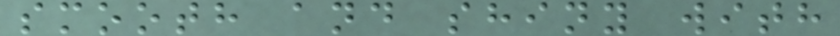smooth and shiny with
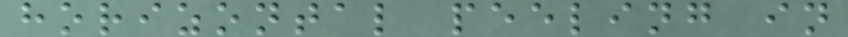horizontal peeling in
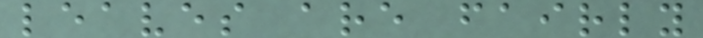leaves are fairly
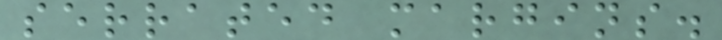serrated margins.
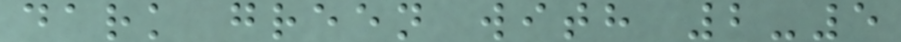dark green with 2-5
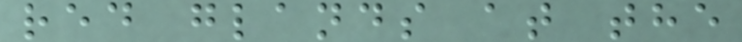red glands at the
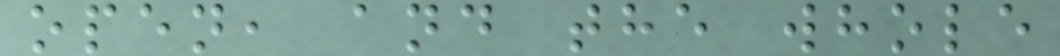open, and the whole
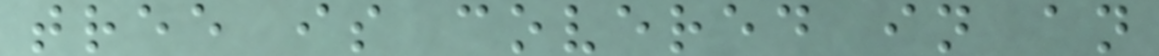tree is covered in an
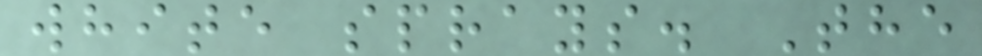white sprays. The
